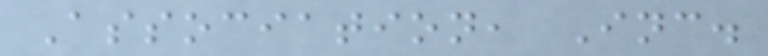Association, Inc.
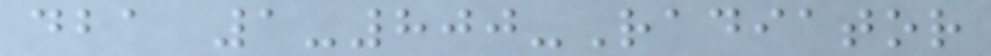dba 1-800-Radiator
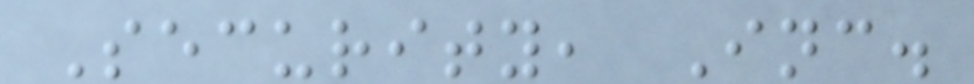Security, Inc.
